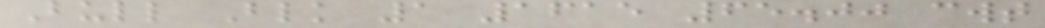Bull Blk 1 1615 65.00 cwt
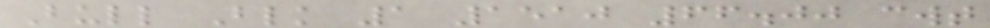Bull Blk 1 1510 66.00 cwt
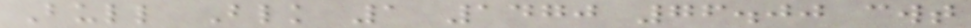Bull Blk 1 1470 76.00 cwt
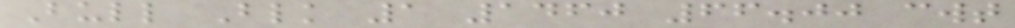Bull Blk 1 1460 66.00 cwt
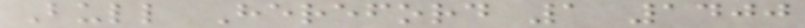Bull Hereford 1 1400
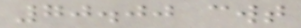70.00 cwt
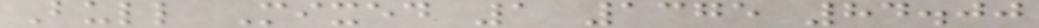Bull Mixed 1 1375 84.00
